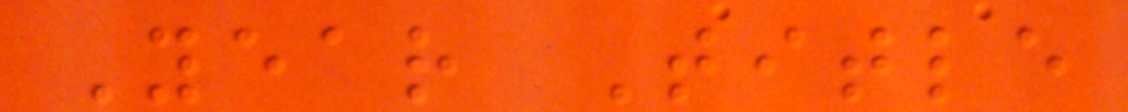Year Title
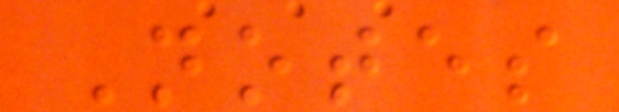Notes
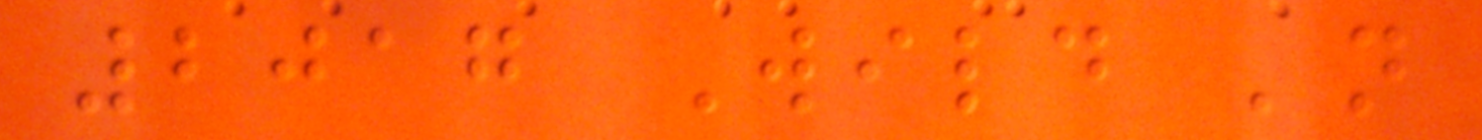2017 Wild 'n
